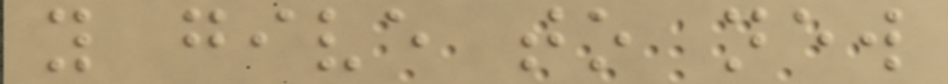you give to new
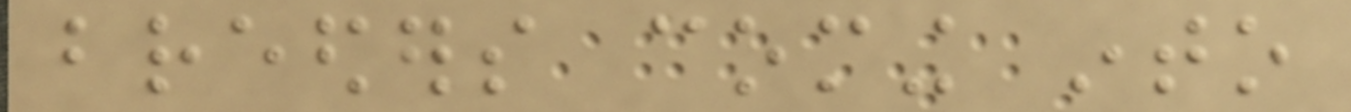breeders coming into
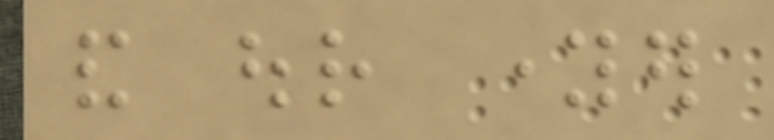and our younger
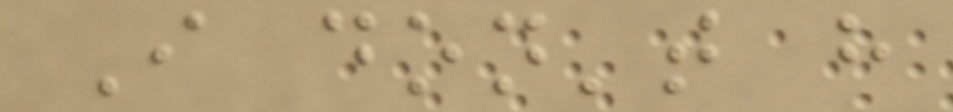I don't have
